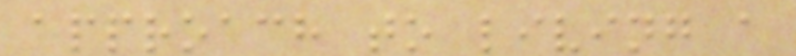approach to living a
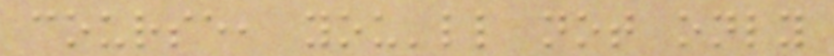course, you'll not only
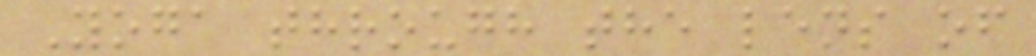Yoga through the lens of
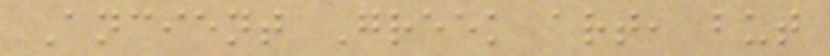Ancient Greek art, but
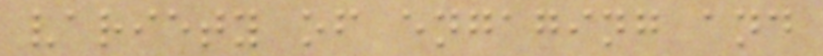variety of engaging and
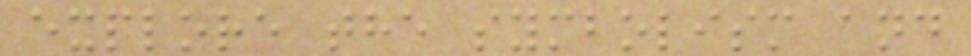explore the symbolism and
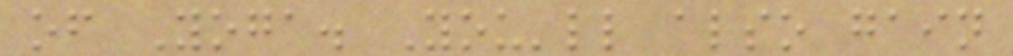of Yoga. You'll also gain
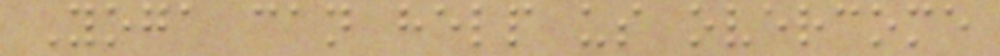Yoga can help us overcome
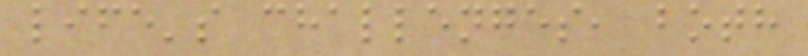life's challenges, both
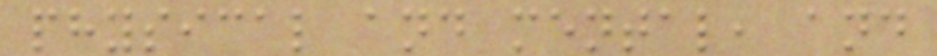physical and mental, and
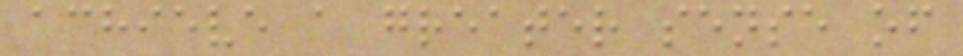achieve a greater sense of
